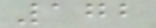172
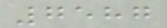7587
